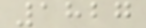1827
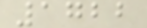1722
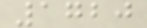1720
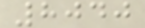8040
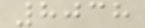8038
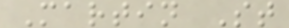Martin St
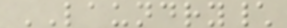LAUNDRY\
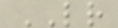LR
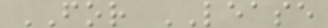FOR LEASE
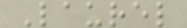Laurel
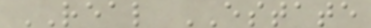REAL ESTATE
